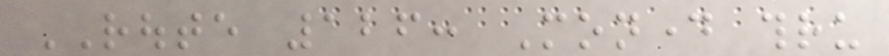ROUTE 126: Monday thru
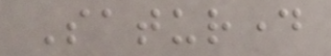Saturday
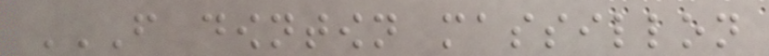FROM DOWNTOWN MASSILLON
